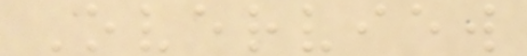Overview
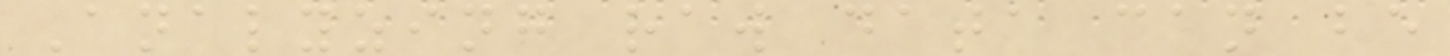Analyzing raw data can be
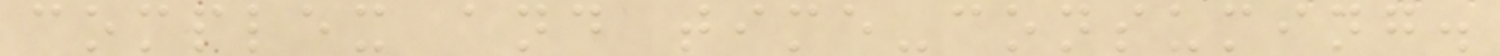complex and time-consuming.
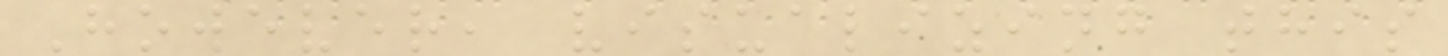However, visualizing this
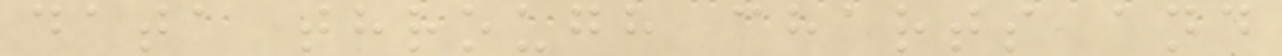data through charts and
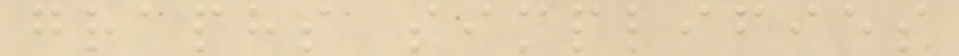graphs simplifies
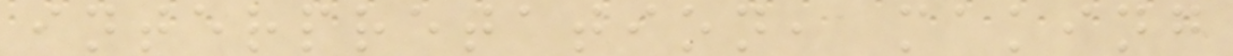interpretation, making
